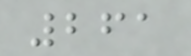261
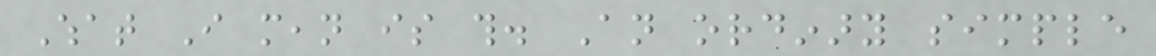What I mean is this. An ordinary simple
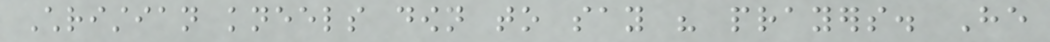Christian kneels down to say his prayers. He
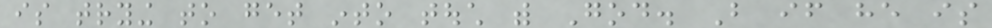is trying to get into touch with God. But if he is
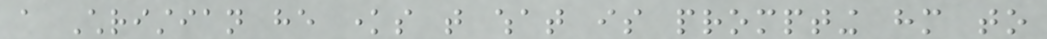a Christian he knows that what is prompting him to
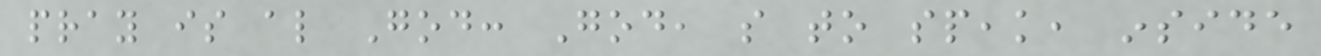pray is also God: God, so to speak, inside
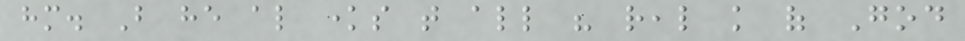him. But he also knows that all his real knowledge of God
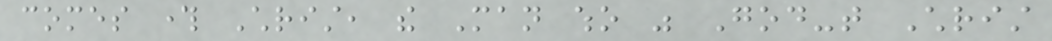comes through Christ, the Man who was God-that Christ
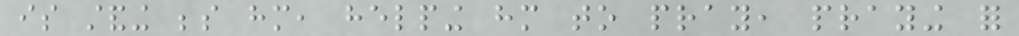is standing beside him, helping him to pray, praying for
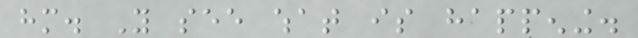him. You see what is happening.
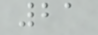21
